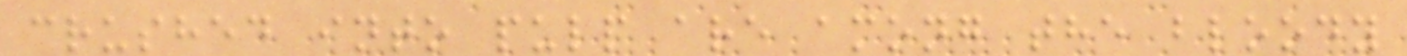crushed into pulp are among the bloody
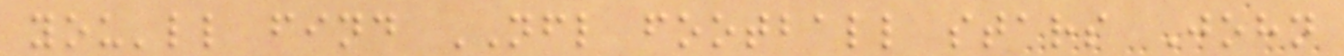you'll find NFL football stars John
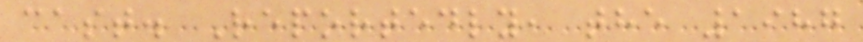cast. Reportedly, the 1987
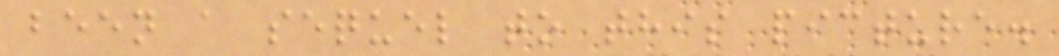been a sequel to this picture.
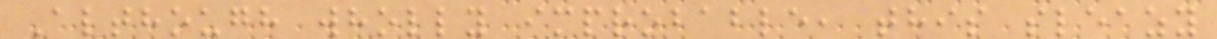Although wholly improbable, this sleazy
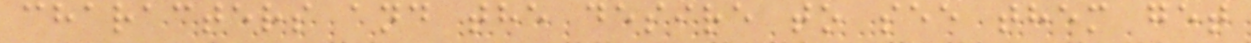characters and the desire to see them get
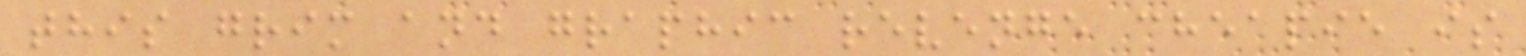this grim and graphic revenge cheapie is
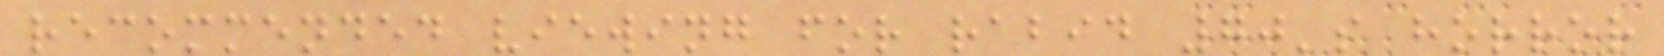recommended viewing for rabid 70's horror
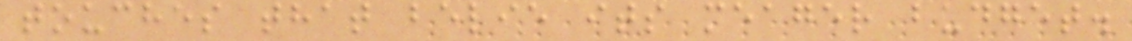touches that belie its meager budget.
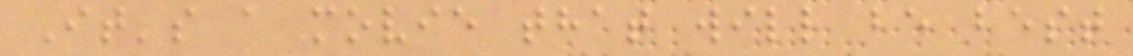It's a movie that will be best
